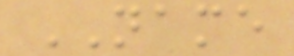NAME
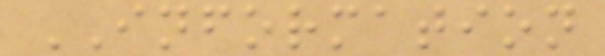INFORMATION
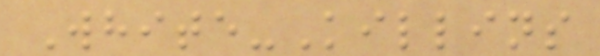White-Killins
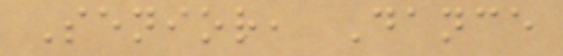Senior, Dance
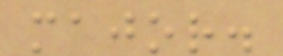major.
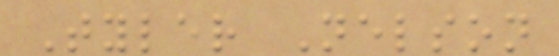Tyler Nelson
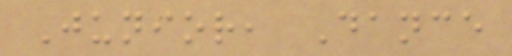Junior, Dance
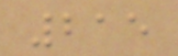215
